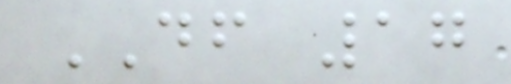DF 17
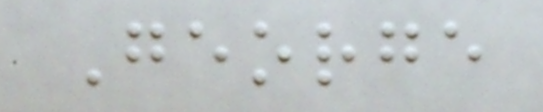George
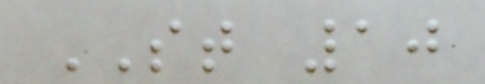ST 10
